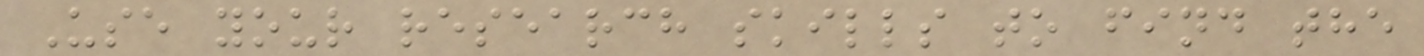Use your research skills to find the
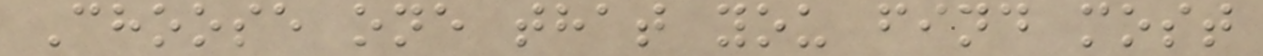Choose one that you find most
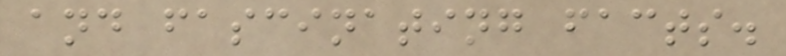and fascinating facts.
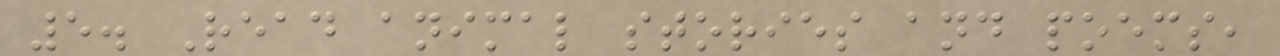5. Read animal stories and poems,
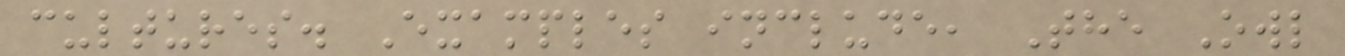cultures. Examples include, The Owl
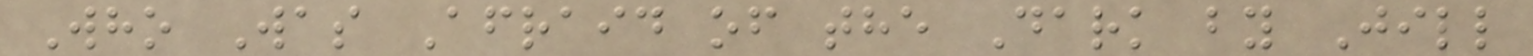Who Was Afraid of the Dark by Jill
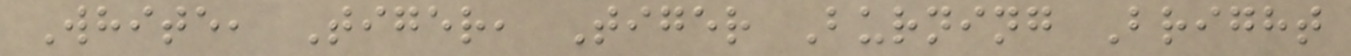White, Tiger, Tiger Burning Bright
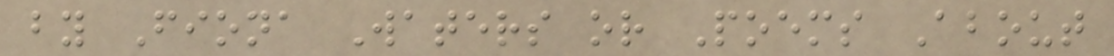by Fiona Waters or Poems About
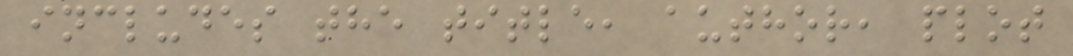includes the title, author, plot
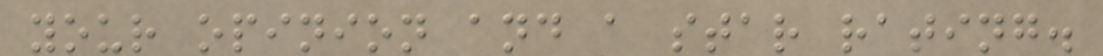your opinion and a star rating.
